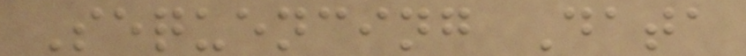Sequencing Data
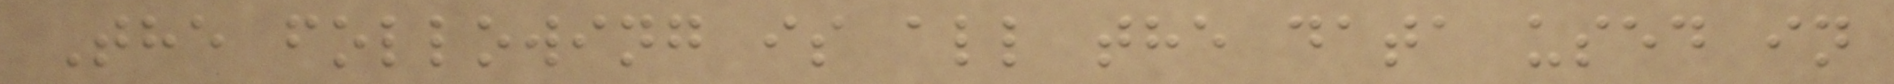The following is all the data used in
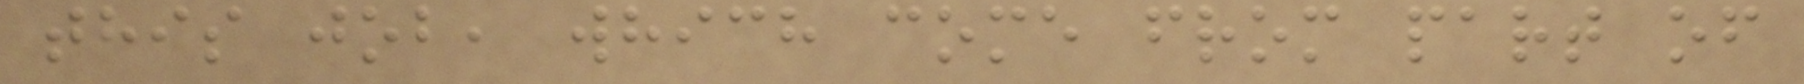this job, which come from part of
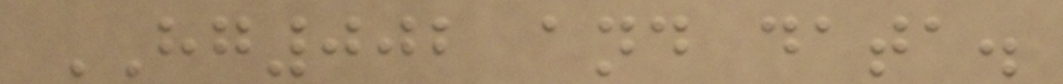HG002 and data.
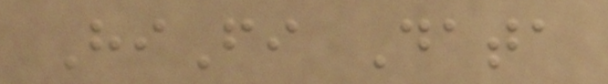HiFi Data
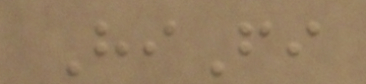HiFi
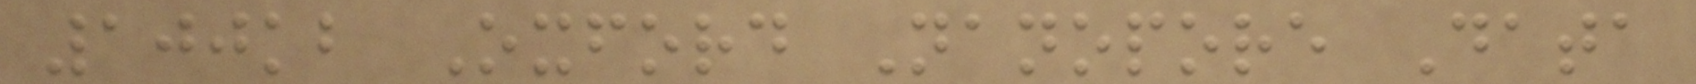100kb Oxford Nanopore Data
